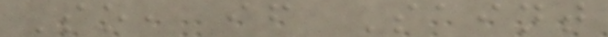So, if Saint
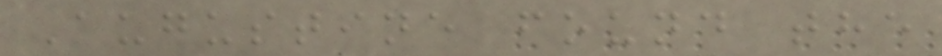Augustine found the
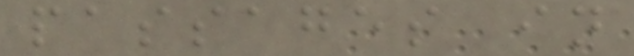passages in
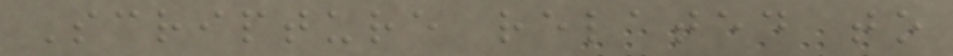Scripture related to
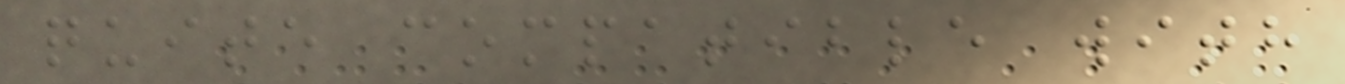quite compatible with
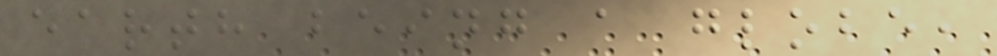earth being a globe,
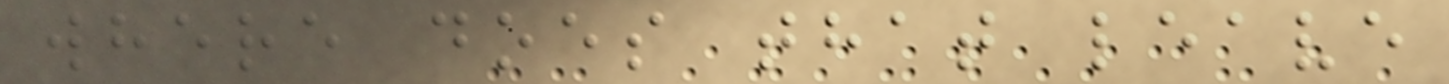where does that leave
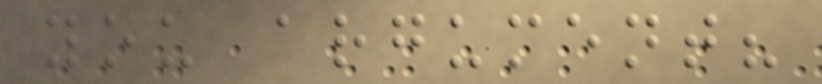you argument?
